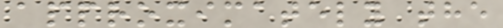approximately the
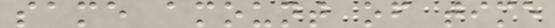same amount of time
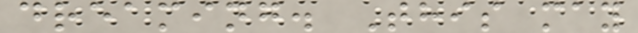dreaming. This may
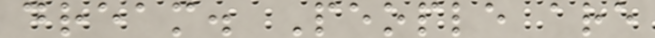dream. People are
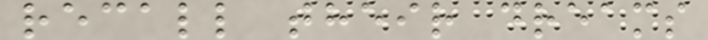recall their dreams
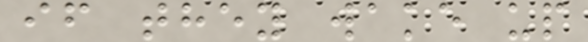if they wake up
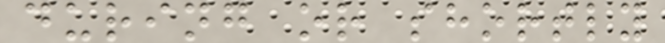during or shortly
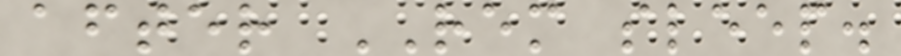after REM sleep.
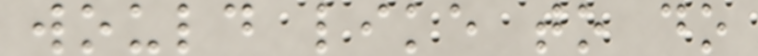would like to do
